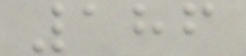186
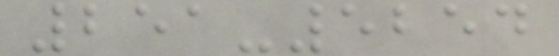251-5254
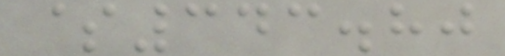$343.80
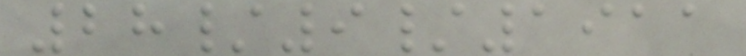28/9/1911
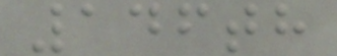146th
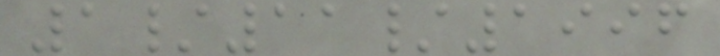1/11/1996
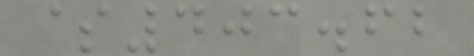$403.62
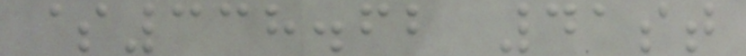$338.62 41st
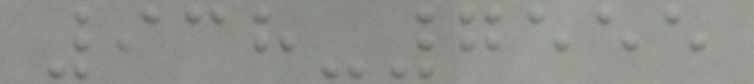938-7555
